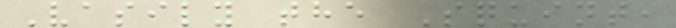Vasily the Squint,
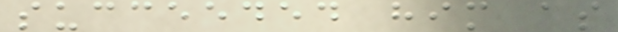succeeded him as
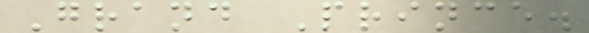Grand Prince.
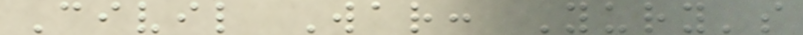Civil War: Yury's
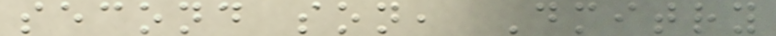second son, Dmitry
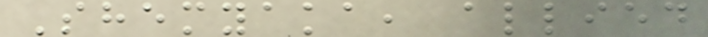Shemyaka, allied
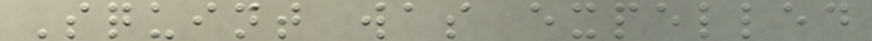Squint was expelled
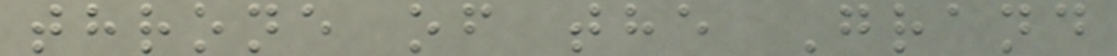throne of the Grand
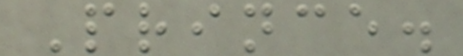Prince.
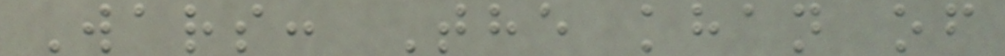Wars: The khan of
